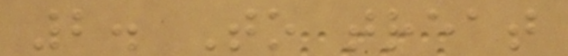2. To treat
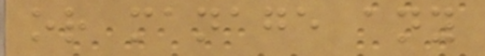or manage any
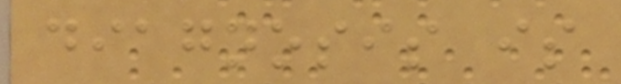diagnosis is
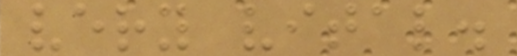very vital.
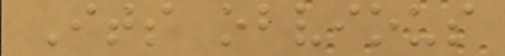Its obvious
